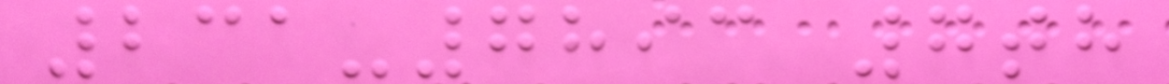231-7893 7th
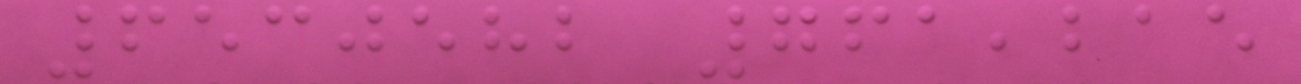6530582 761,215
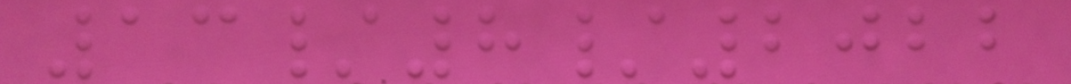13/8/2022
